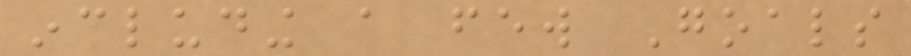including a few Goals
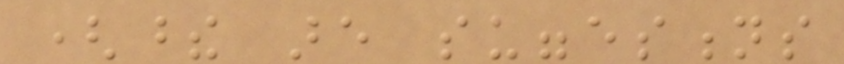(these are suggestions
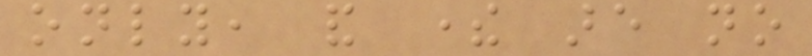only, and there are no
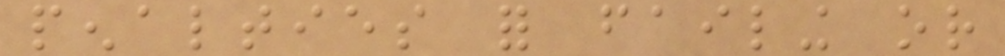penalties for failing or
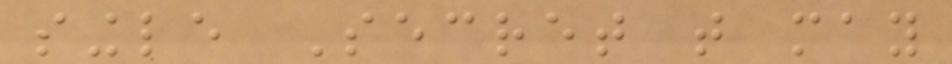single Secret that may
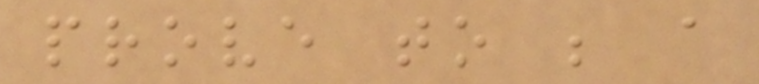prove to be a
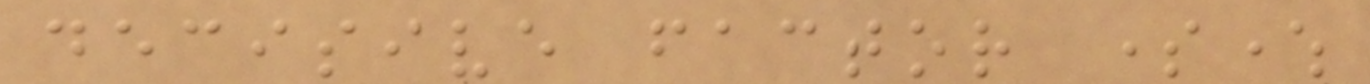decisive factor somewhere
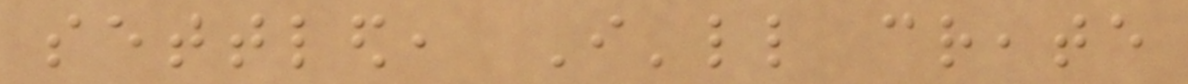settled, I'll create
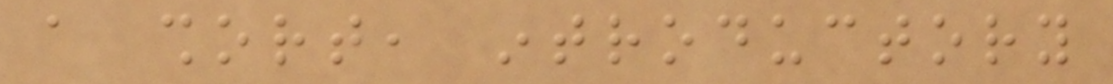a short, introductory
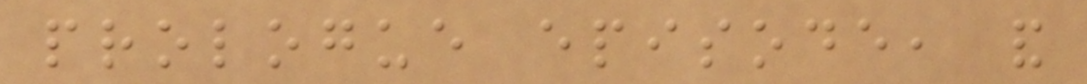prologue episode, and
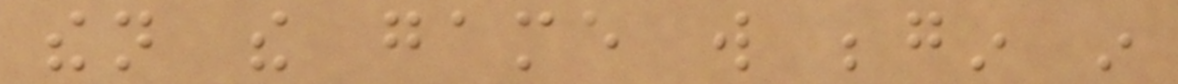then the game will begin in
